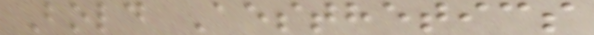Bold Aesthetics
